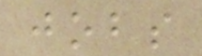jobs
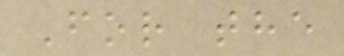For the
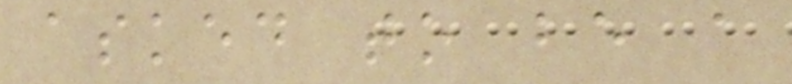asked to be a
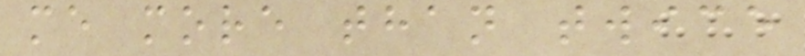me more than twice
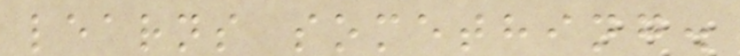learns something.
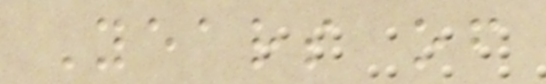Years of
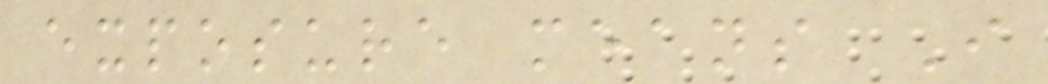exposure means I
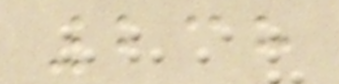238
